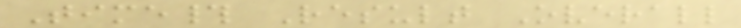Time# Result Overall
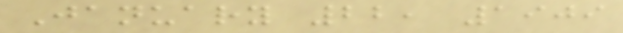January 22, 1909
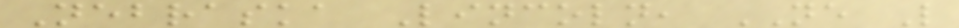Nebraska Lincoln, NE L
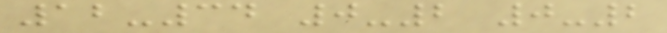12-34 0-2 0-2
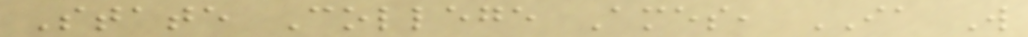State College Ames, IA W
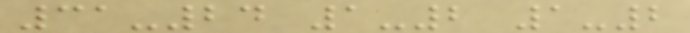31-24 1-2 1-2
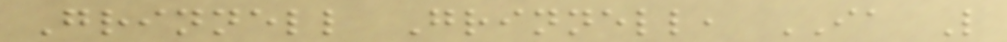Grinnell Grinnell, IA L
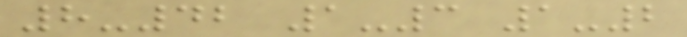8-42 1-3 1-2
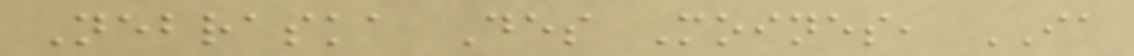Nebraska Des Moines, IA
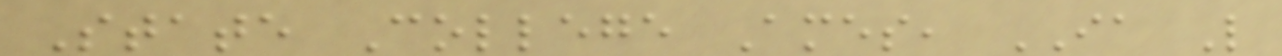State College Ames, IA L
